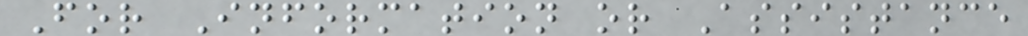For Information or Assistance
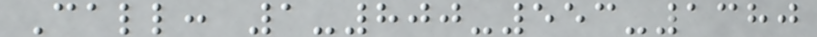Call: 1-800-553-1380
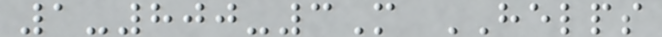1-800-3M HELPS
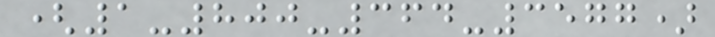(1-800-364-3577)
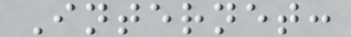Internet:
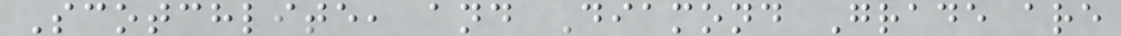Scotchlite, and Diamond Grade are
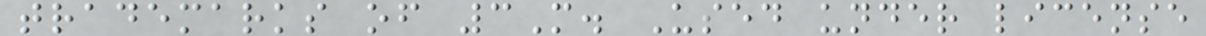trademarks of 3M. Used under license
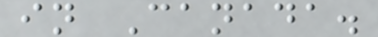in Canada.
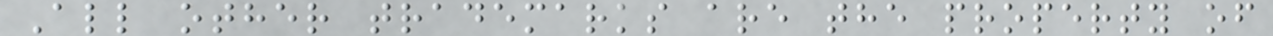All other trademarks are the property of
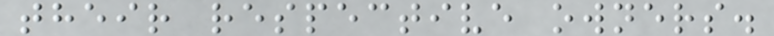their respective owners.
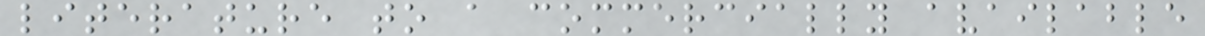literature to a commercially available
